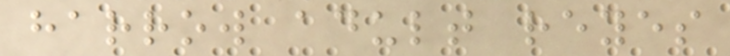harrow adult reyes
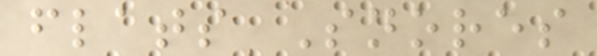flats Snores
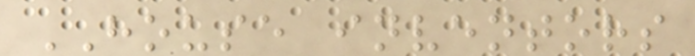HOUSE inventors
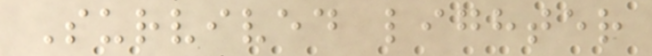Survived lighter
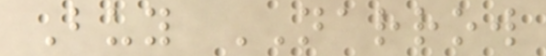Buy NARROW
